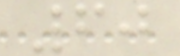60
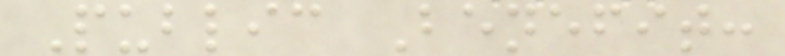Public Benefit:
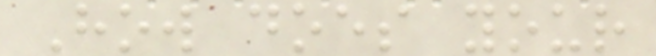How does your
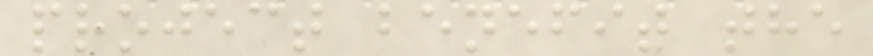project benefit the
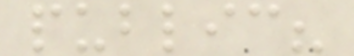public?
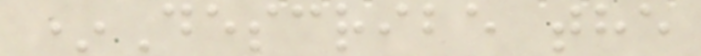*Describe the
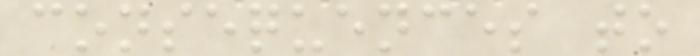consequences to
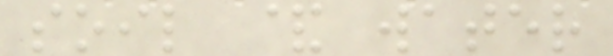soil & water
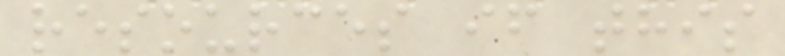resources if this
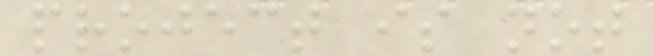project is not
